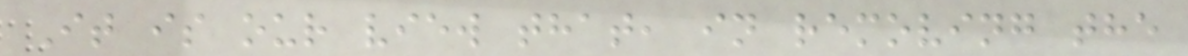It is our view that, in removing the
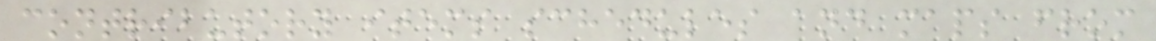contributory items schedules and maps from
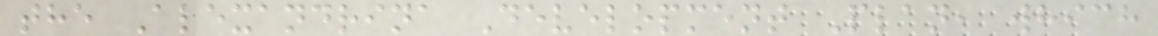the Alexandrina Development Plan, which
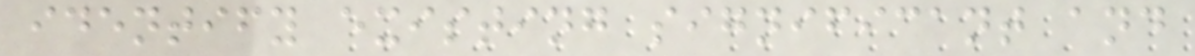identify existing significant and
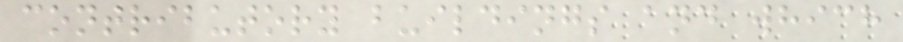contributory buildings and which
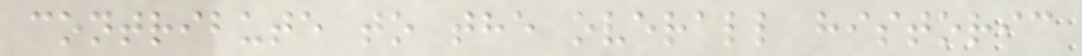contribute to the overall historic
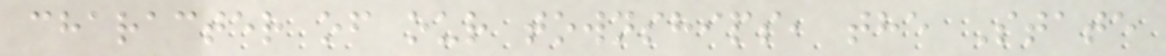character of our townships, the State
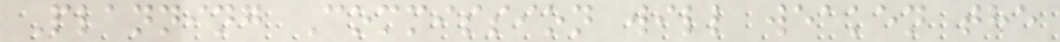Planning Commission will weaken the
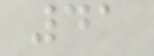41
